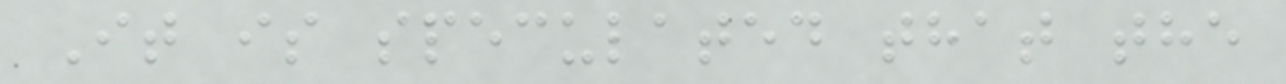It is speculated that the
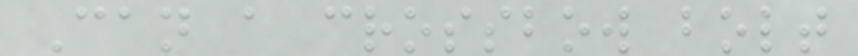Can a crossbow bolt
